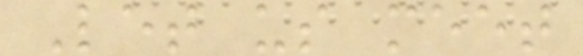Let us meet
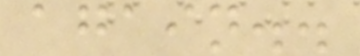again..
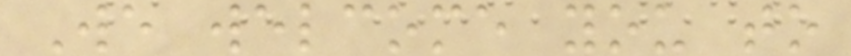We welcome you to
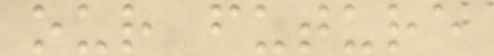our future
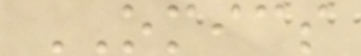OMICS
